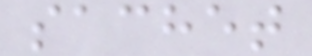sachet
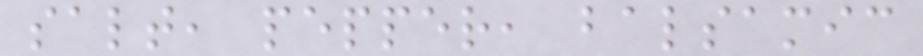salt, pepper, balsamic
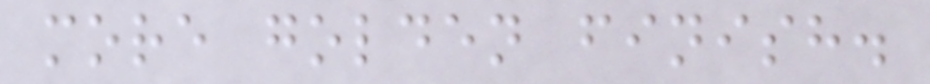more golden finish.
